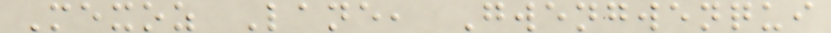Mexoz Lane, Gwengwenqui
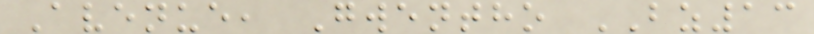Avenue, Gwentho BZ13
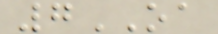7OA
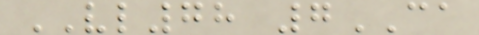VL78 7CA
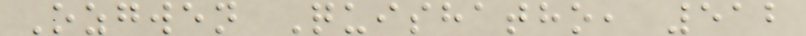Ozgwen Quishatho, 512
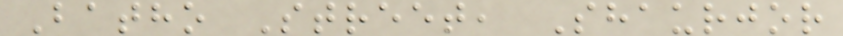Batho Street, Shaurjor
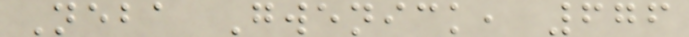Neba Gwenick, 676
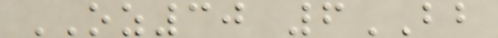OZ30 6BB
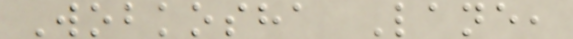Wobkosha Lane,
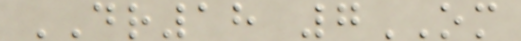DR18 7OM
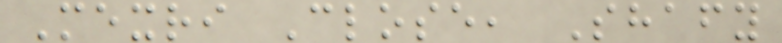Mexri Close, Shafy
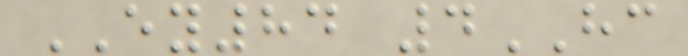EY84 4HC
